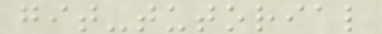git-tutorial
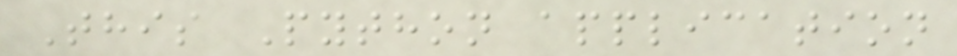This Python application
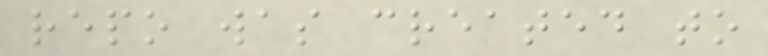repo was created to
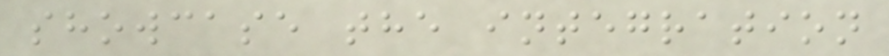showcase the integration
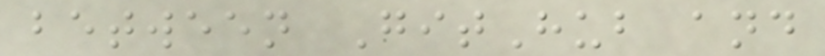between GitHub and
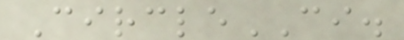CircleCI.
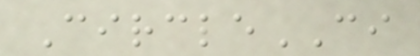CircleCI
